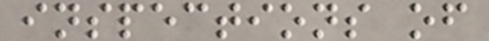inspections of
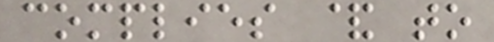complies & to
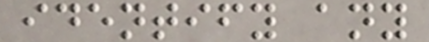identify any
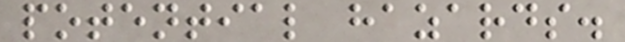potential hazards.
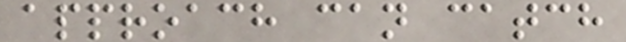approach can catch
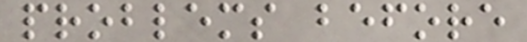problems before
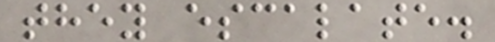they escalate.
